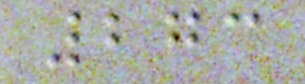273
